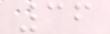36
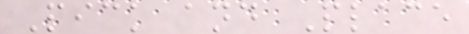Pick and Place
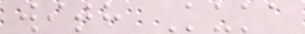with Kuka
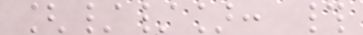[//]: #
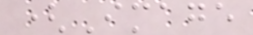(Image
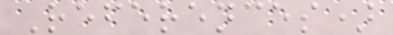References)
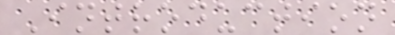Introduction
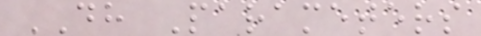DH Parameters
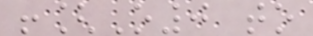![O0 to
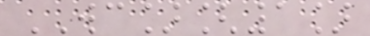WC][1]
